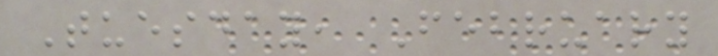Tuesday, February
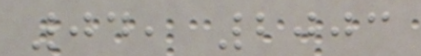04, 2003
